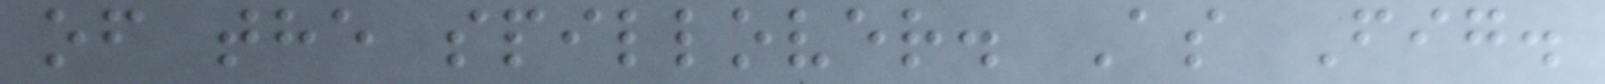of the spillover. As Fig.
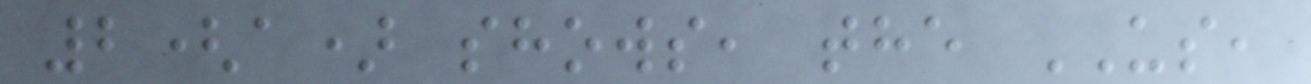2(a) shows, the US,
